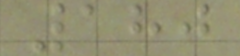180
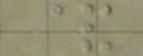&
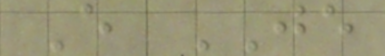E JE
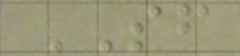SF
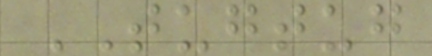TUGTUG
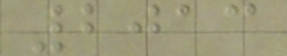2013
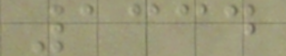1334
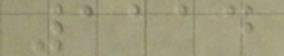1114
